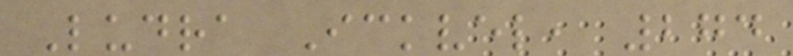Ludra Ickvel, 274
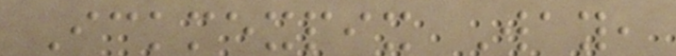Ickmexpix Way,
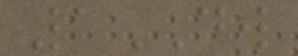1DW
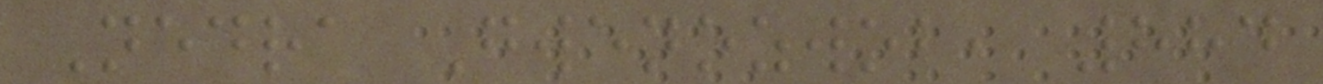Nedra Gwenozwob, 884
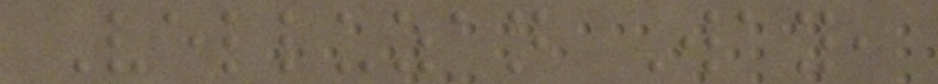Velluzan Way,
